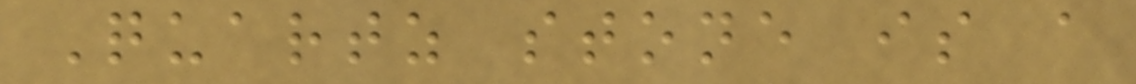Quartz stone is a
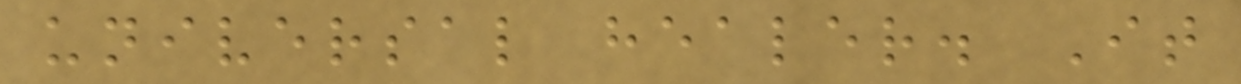universal healer. It
